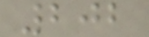202
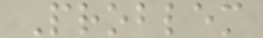Problem
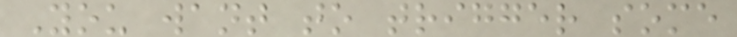You want to trigger some
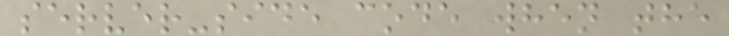server-side code when the
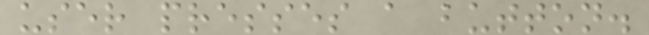user presses a button.
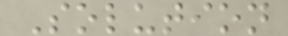Solution
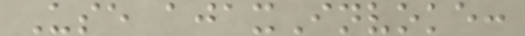Use ajaxInvoke:
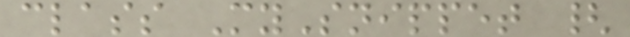class MySnippet {
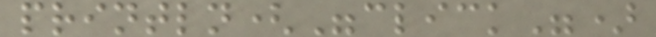println("click")
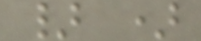} )
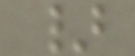}
